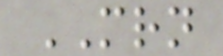MRN
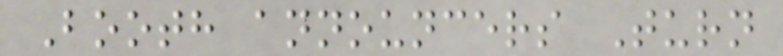Booth announcers Turn
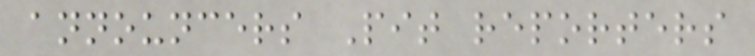announcers Pit reporters
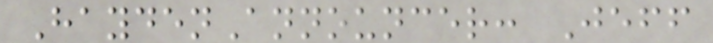HaydenAnnouncer: Jeff
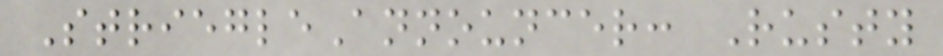StriegleAnnouncer: Rusty
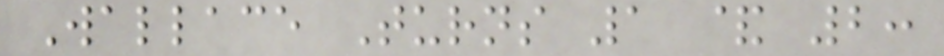Wallace Turns 1 & 2:
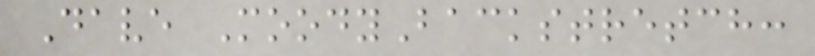Dave MoodyBackstretch:
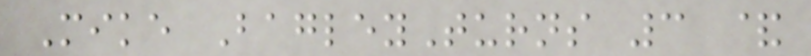Mike BagleyTurns 3 &
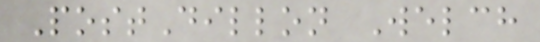PostDillon Welch
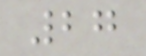27
